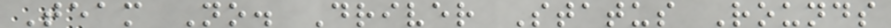Team No. Driver Status Rounds
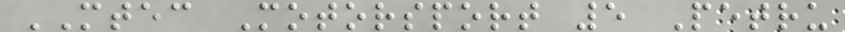MTEC Motorsport 5 Petru
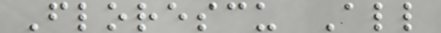Florescu All
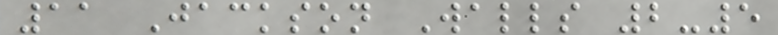11 Jackson Walls 2-5
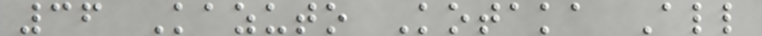36 Kazuto Kotaka All
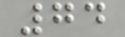74
